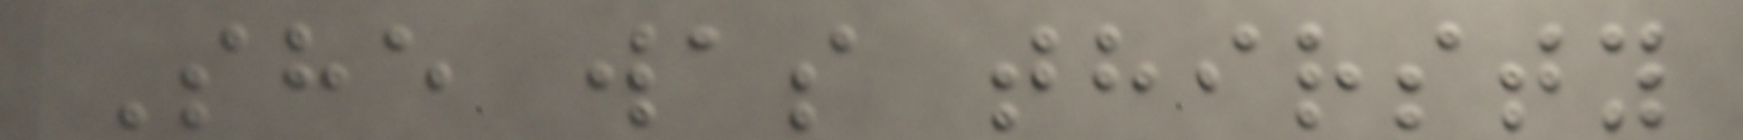She was thirsty
